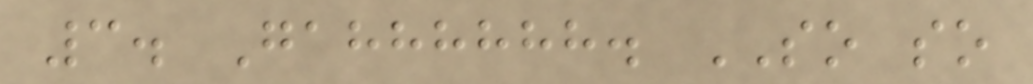3. Gahhhhhh. SO so
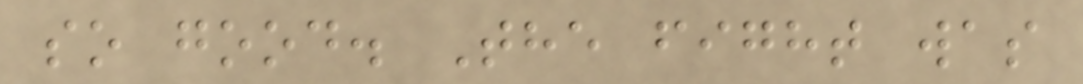so good. The fight was
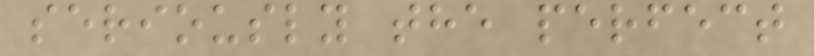seriously the perfect
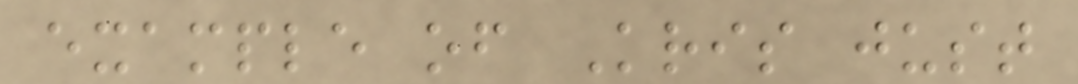example of Kris just
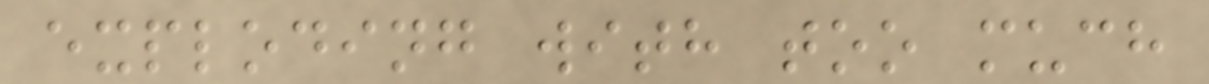exploding with too much
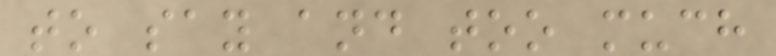to say and too much
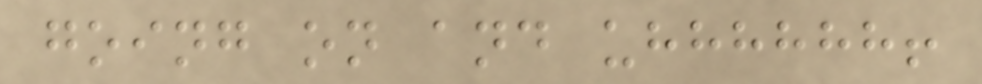going on and uhhhhhh!
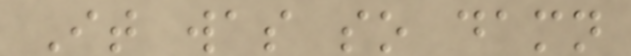It was so damn
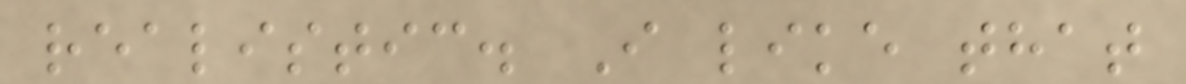realistic. I like that
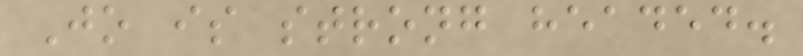Jo is strong headed.
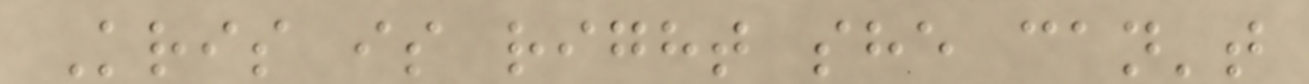Kris is right she can't
